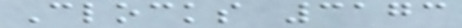Clocks 3173
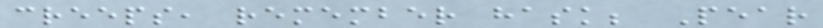creeps, remember hask; Pear
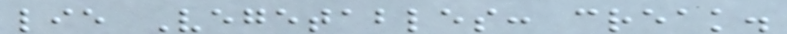lie Vegetables: creak.
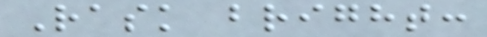Rask bright:
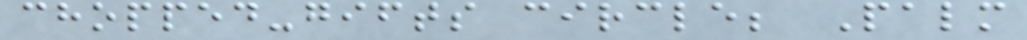chopped-gifts circle; Palm
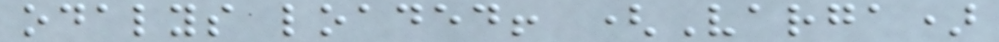odalys loaded! (Varga)
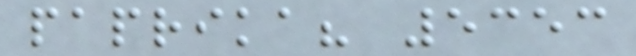paprika? 5353
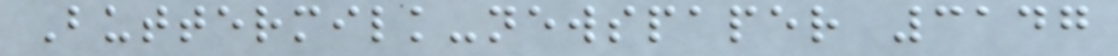Buttermilk-newspaper 3147
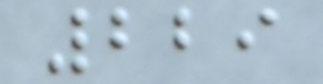229
